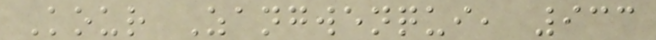Kour Zangwenqui, 933
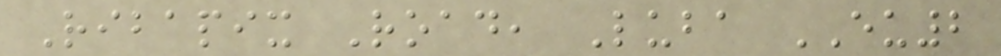Ribapix Road, Luba EU2
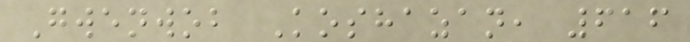Gwenwob Koshazan, 616
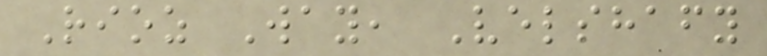Rioz Way, Velshafy
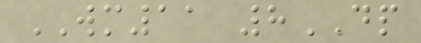WM11 8DP
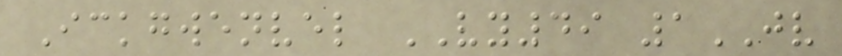Ickgwenvel VY49 1JV
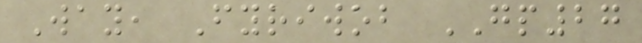Way, Fyriwob GP27
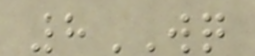8WQ
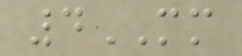4MM
